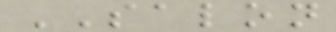SALON
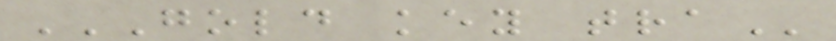GOLD KEY TRA
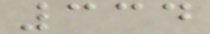334
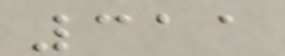311
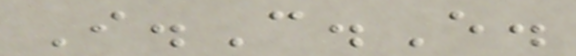I.C.E.
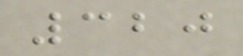320
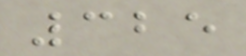325
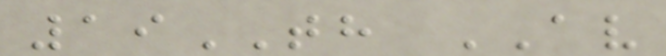19TH AV
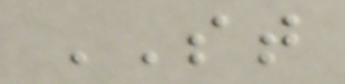ST
